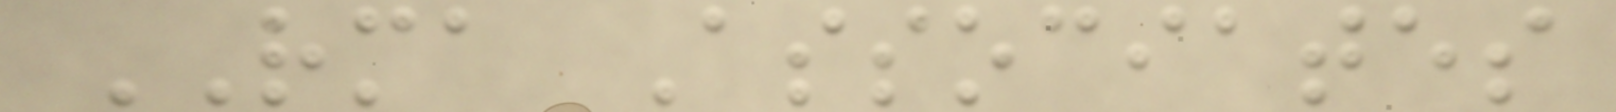RMA Associates
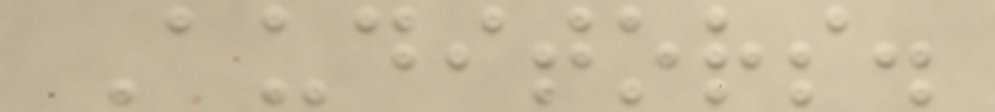Auditors.
